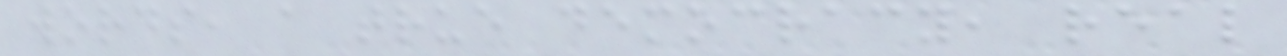words, a true democracy, real
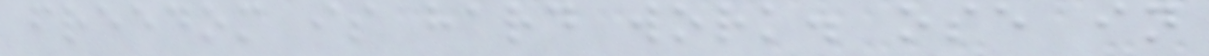freedom is hard work. ose in
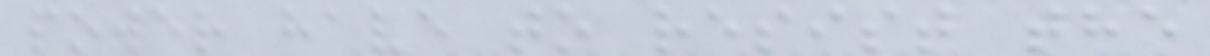power have to resist the
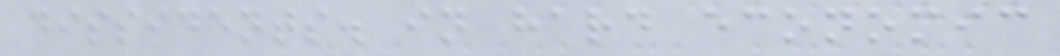dissidents. in hard economic
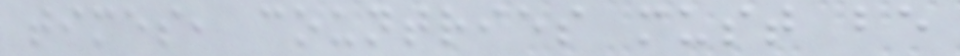times, countries must be
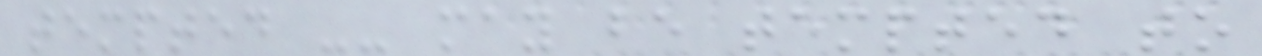tempted -- may be tempted to
